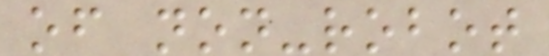of non-robot
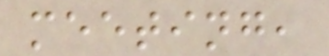meeting,
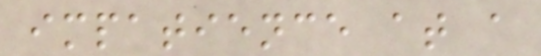impatience at a
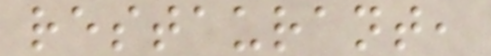restaurant,
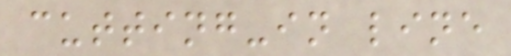cutting-in line
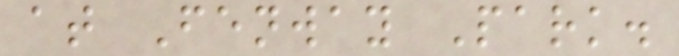at Fenway Park.
